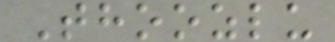Thoozlu
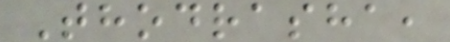Thodrasha,
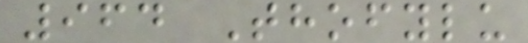964 Thofylu
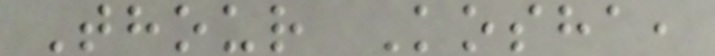Thour Kosha,
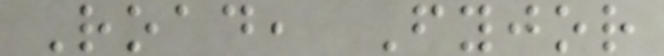Road, Fyjor
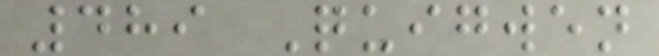489 Quigwen
